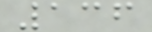136
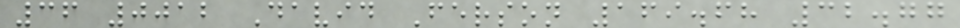36 0012 David Ferson 169.68 32.77
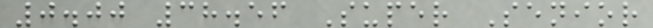0.00 38.56 Super Senior
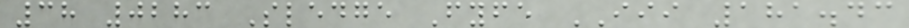38 0283 Sledge Fyfe III 181.43
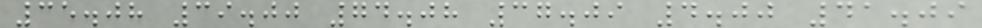35.08 39.00 74.08 37.09 4.00 41.09
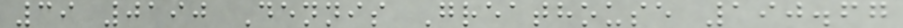39 0190 Dennis Greathouse 190.67
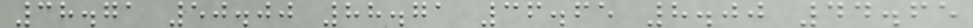38.71 50.00 88.71 36.65 8.00 44.65
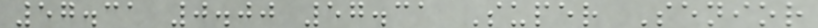57.31 0.00 57.31 Super Senior
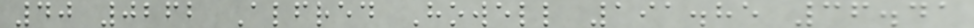40 0262 Alfred Howell 191.85 36.41
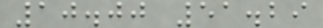10.00 51.29
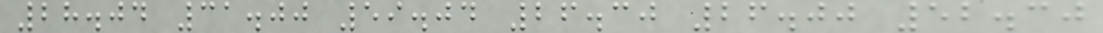28.04 31.00 59.04 26.30 26.00 52.30
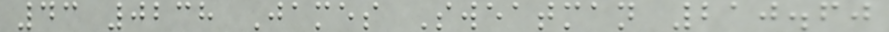43 0238 James Sweatman 210.60
